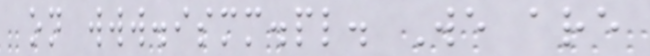on www.ismm.pl. We are
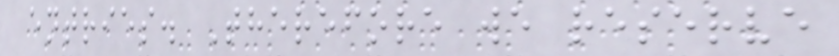entries. Therefore we reserve
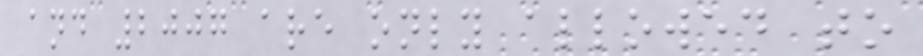and 2007 are only allowed to
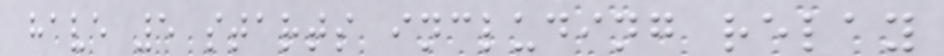have 5 starts including relay
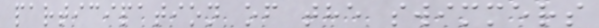participation of the swimmers
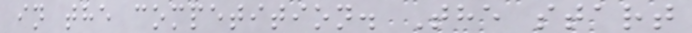in the competition. The start
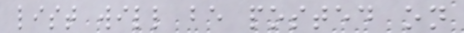list will be posted on
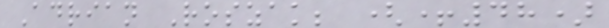Adrian Roszak; (+48)
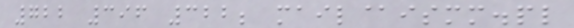722 396 322; mail@ismm.pl
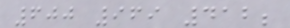600 969 412;
